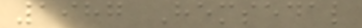1987 Hemsedal
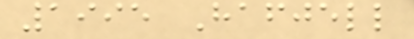1995 Hafjell
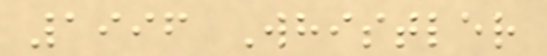1996 Whistler
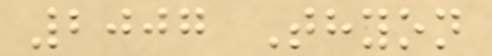2007 Thyon
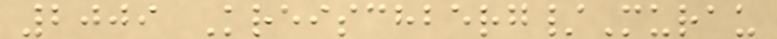2009 Kreischberg/Murau
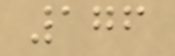176
